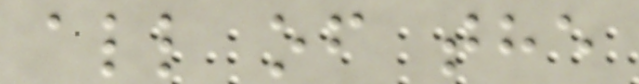all of the
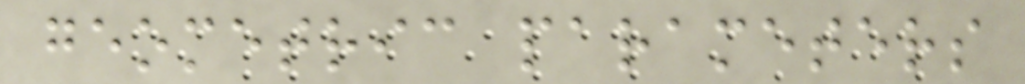geometric parameters
